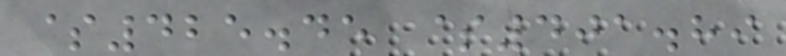$425.45 $401.89
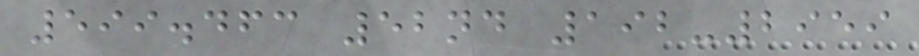599.463 52nd 192-2959
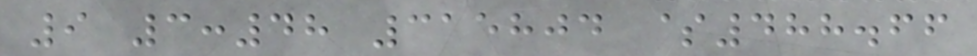9 3:48 315804 $488.66
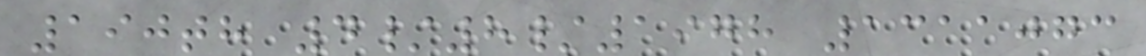190th 4/8/1978 1311073
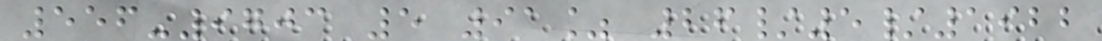556-9703 5 91% 26/5/1922
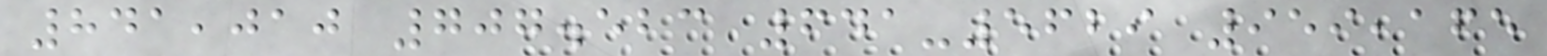841,010 707.523 641-5629 959,165
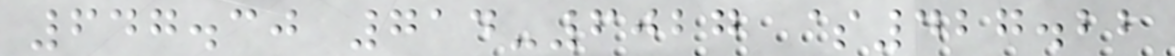647.30 714-6027 $427.22
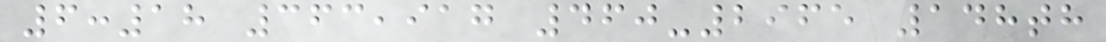6:18 363,917 460-2965 148th
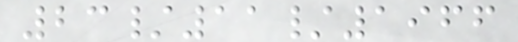23/11/1966
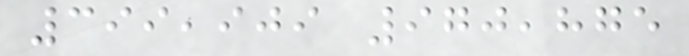399,909 970,875
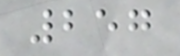257
